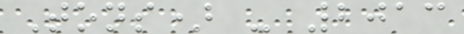Tons) - 2013
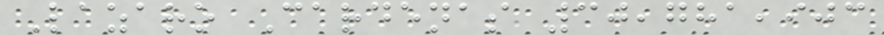Lazaro Cardenas 30,781,903
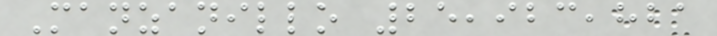Manzanillo 25,923,821
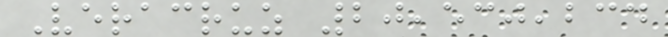Veracruz 20,530,234
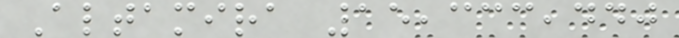Altamira 15,333,440
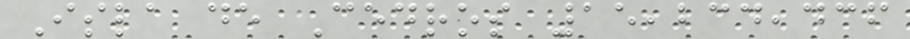Isla de Cedros 15,234,436
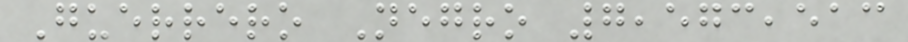Guerrero Negro 7,573,513
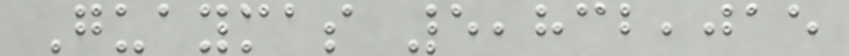Guaymas 5,832,015
